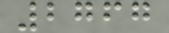2767
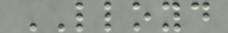LLOYD
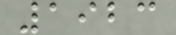1923
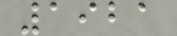1921
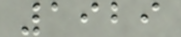1929
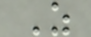Z
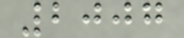2007
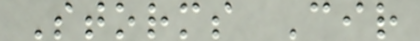Storms Cir
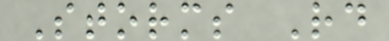Storms Rd
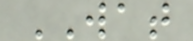WAT
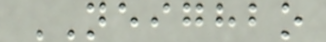NEIGHBO
